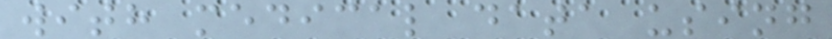with medical data using
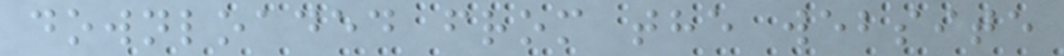downloaded from the website
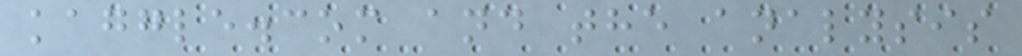kaggle.com and the analysis
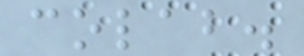colab.
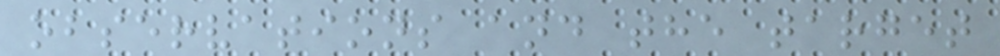observations and the target
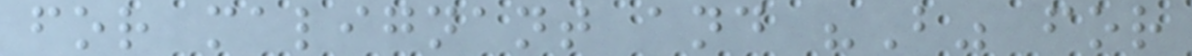for malignant and "B" for
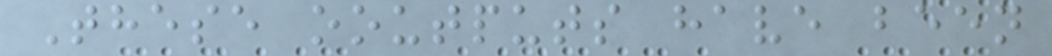These ooutputs have been
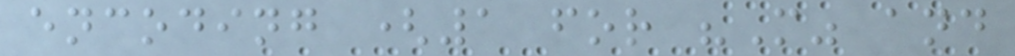encoding (1 for "M" and
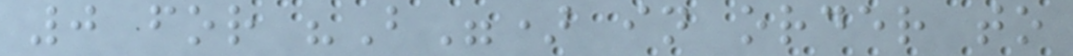0 for "B") in order to
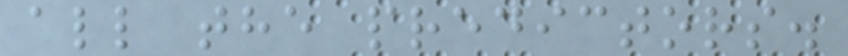all the predictors.
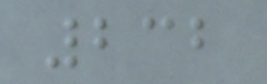232
